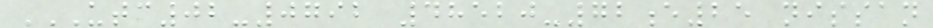UTC02-0792 48520-72E25 NISSAN
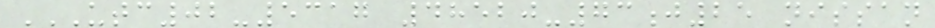UTC02-5317 48520-73J25 NISSAN
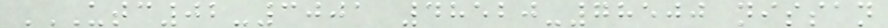UTC02-3001 48520-78500 NISSAN
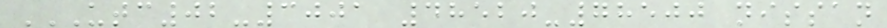UTC02-3001 48520-78500 NISSAN
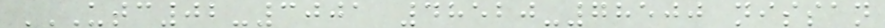UTC02-3001 48520-78500 NISSAN
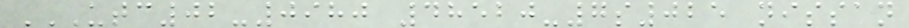UTC02-0980 48520-7S025 NISSAN
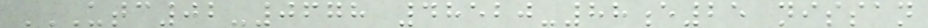UTC02-0678 48520-88E25 NISSAN
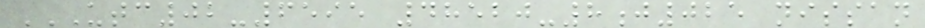UTC02-6595 48520-8J025 NISSAN
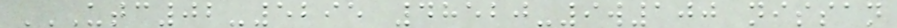UTC02-5295 48520-9W100 NISSAN
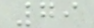79
